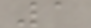1
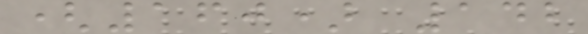(160) 142
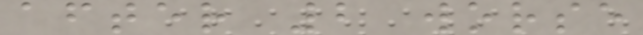after 2 worse
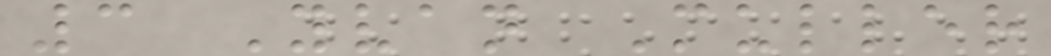3 Yvan Muller
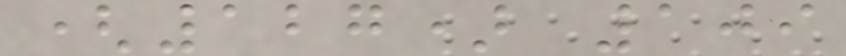(127) 109
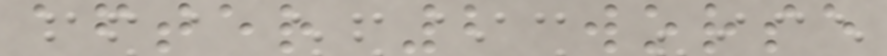after 2 worse
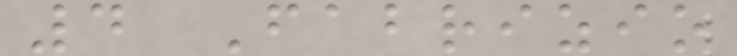4 Fabrizio
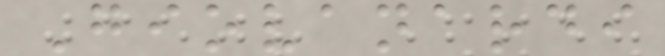Giovanardi
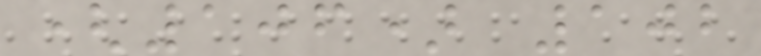(106) 102
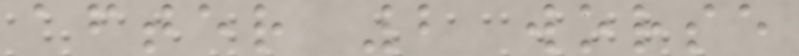after 2 worse
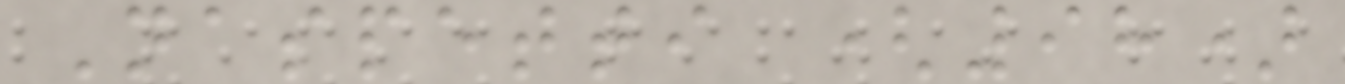Naspetti (98)
